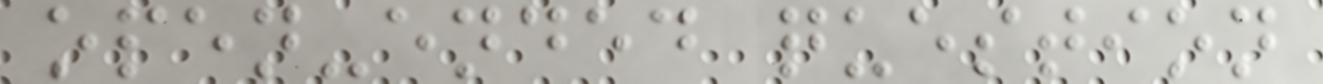open-ended question
